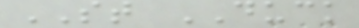ST DUCK
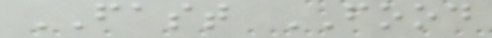FAST FOOD
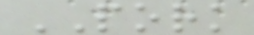PORK
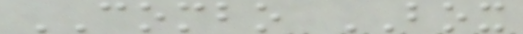COMBO BOX
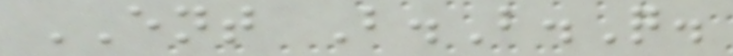ENT B.B.Q.
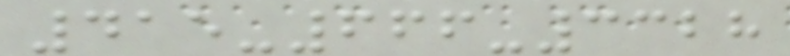415-666-3328
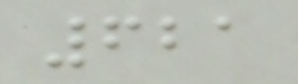621
